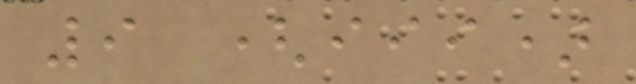9 (iii)
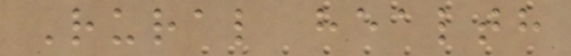Rural health
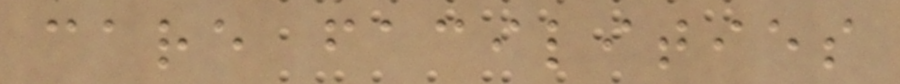care facilities
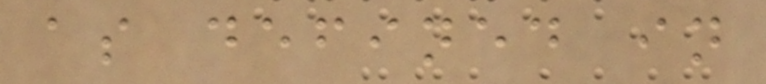as defined in
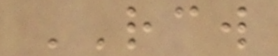RCW
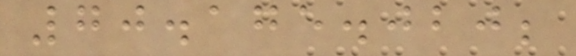70.175.020;
